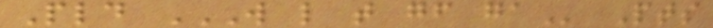Pld W L T GF GA Pts
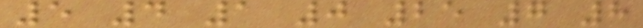5 4 1 0 25 7 8
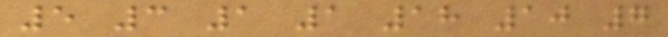5 3 1 1 18 10 7
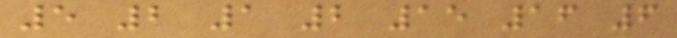5 2 1 2 15 16 6
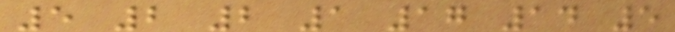5 2 2 1 17 14 5
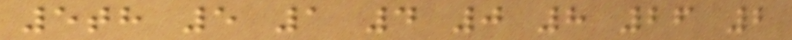5th 5 1 4 0 8 26 2
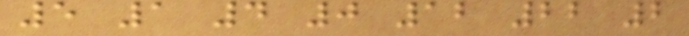5 1 4 0 12 22 2
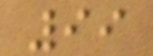99
